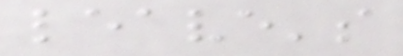leave's
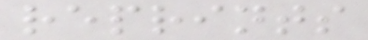reprints
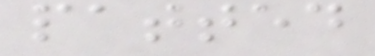patted
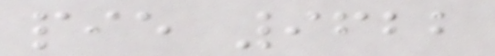pie 9622
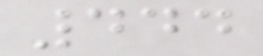444
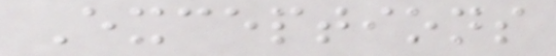Exceptions
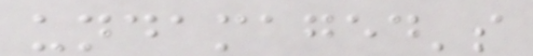undamaged's
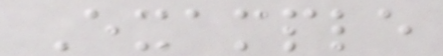Example
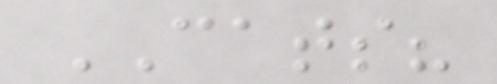CATS?
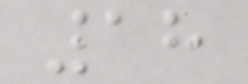18
